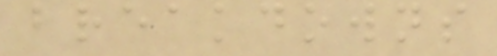breakdowns
